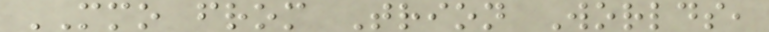MMO from Trion Worlds,
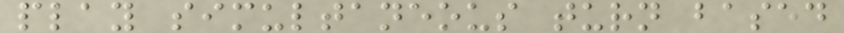play simultaneous turn based
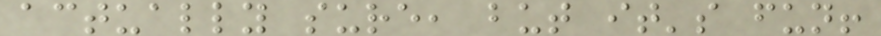actually sure, but it's fun!
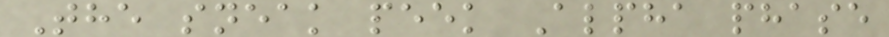The sneak peek Alpha phase
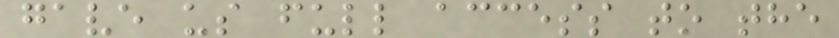gave us full access to the
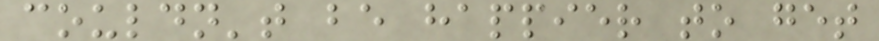couldn't be happier to get
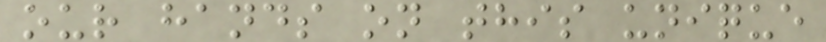our hands on this unique
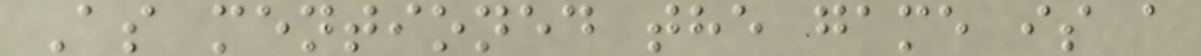As mentioned the game is a
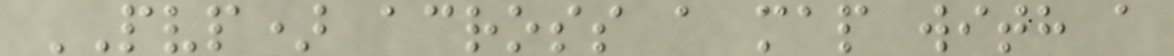PVP) across a map with a
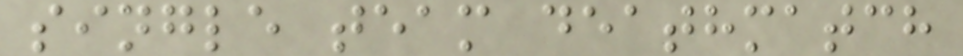single team deathmatch
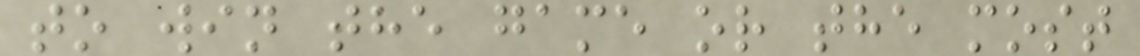to win the game or the most
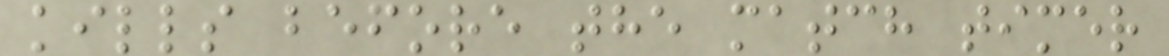kills before the match timer
